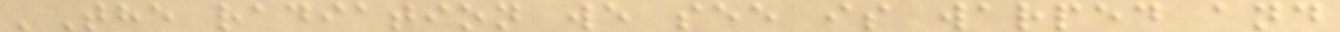'The radiation we see is warped and
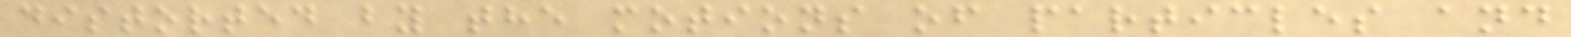distorted by the motions of particles and
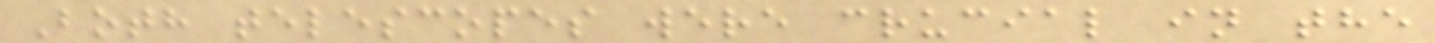Both telescopes were crucial in the
